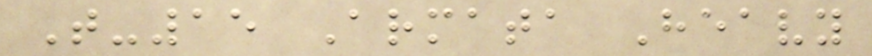T-15 Armata Heavy
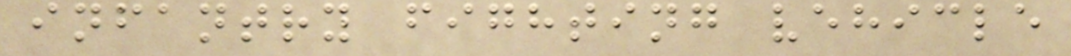infantry fighting vehicle
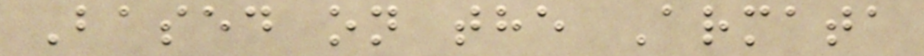Based on the Armata
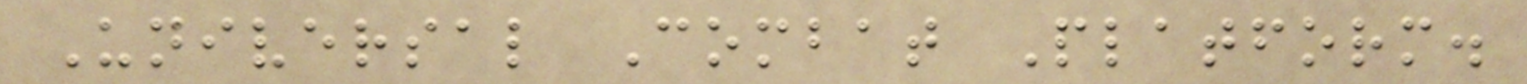Universal Combat Platform.
